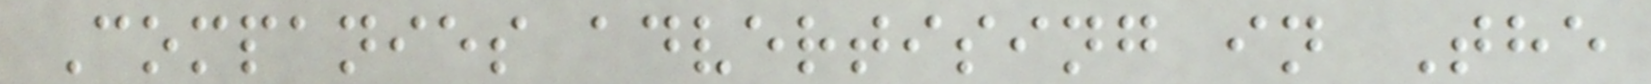Companies advertising in The
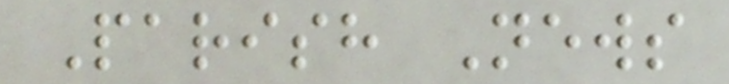Parish News
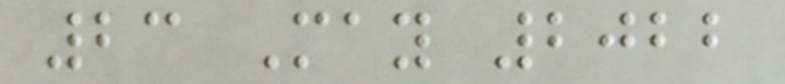23 May 2022
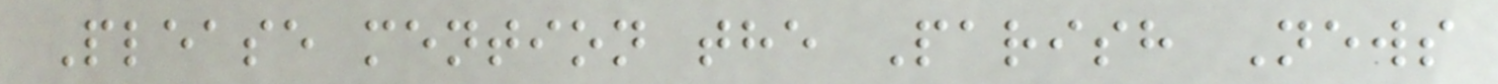Please mention the Parish News
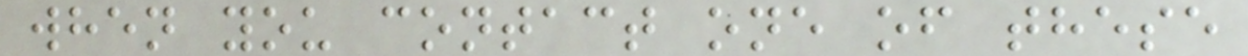when you contact one of these
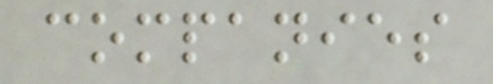companies
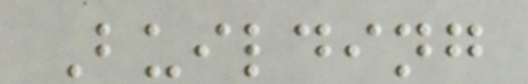Building
